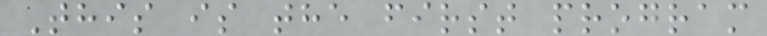This is the first program
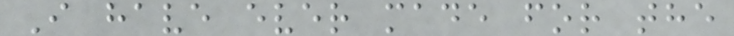I have ever made for the
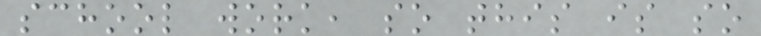school work, so this is so
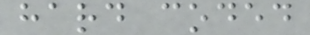hard coded
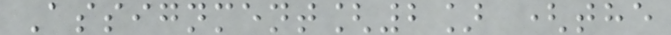Assignment[2] (the
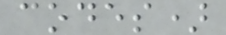codes)
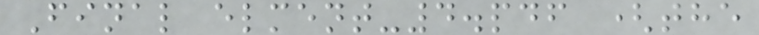Final elment-4.pdf (the
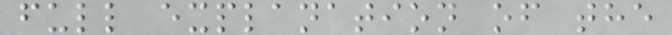full explanation of the
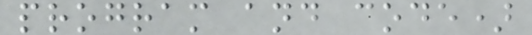program and code)
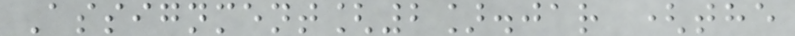Assignment[2].jar (the
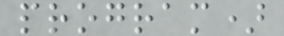program)
